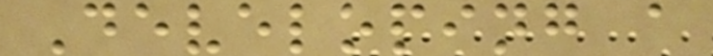Developing a
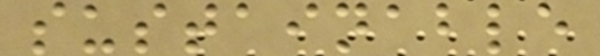sustainable
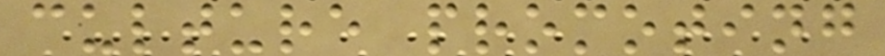culture promoting
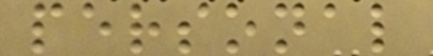personal
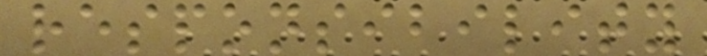responsibility
